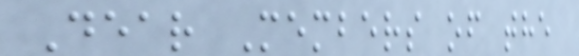Dear Members of the
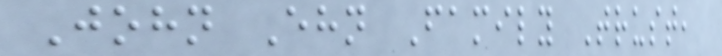John Ehn Family Trust,
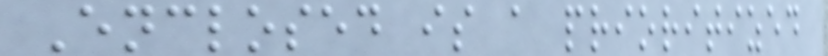Enclosed is a prioritized
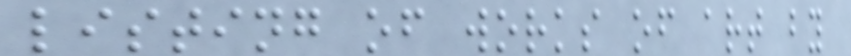listing of works of art by
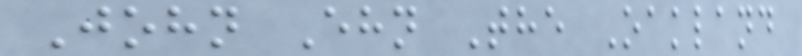John Ehn The Oakland
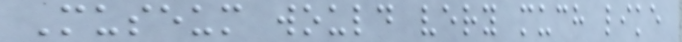Museum would very much like
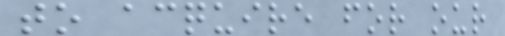to acquire for our
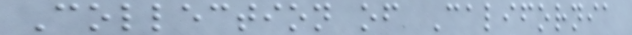Collection of California
